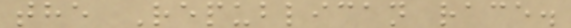the Republican race.
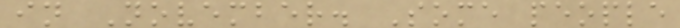in November. Some people
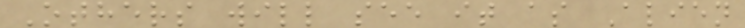Others will see it as Alien
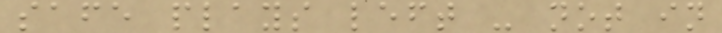safe plays left - not in
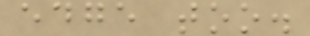edge too.
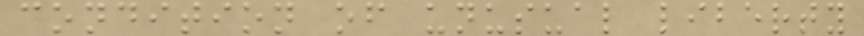condition of unusual liberty
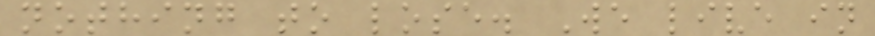nothing to lose. We live in
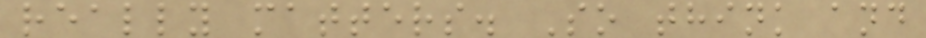really matters. So think and
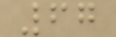67
